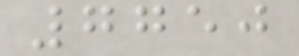7750
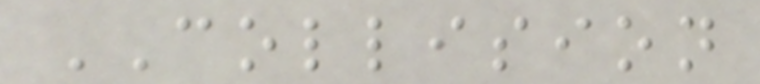COLLISION
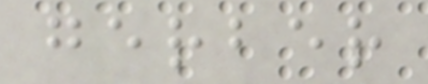gerber
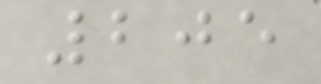205
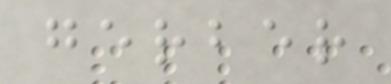gerber
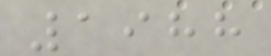1988
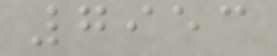7953
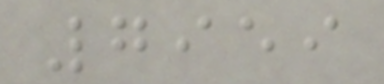7959
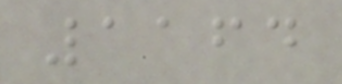1164
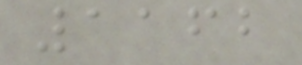1162
